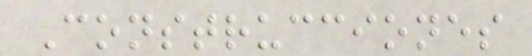Construcciones
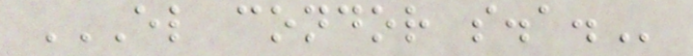EL CONDOR S.A.
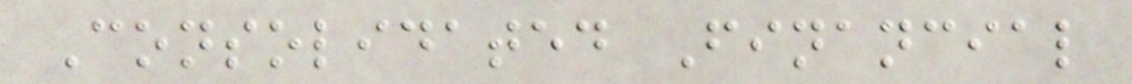Consolidated Financial
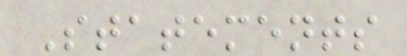Statements
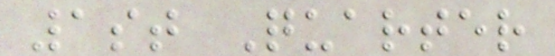1st Quarter
